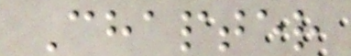Chapter
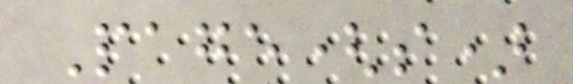Page(s)
